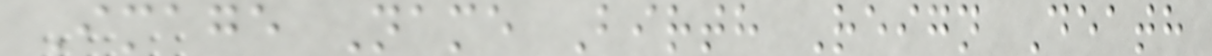Image Name Birth Reign Death
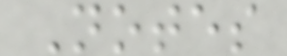Notes
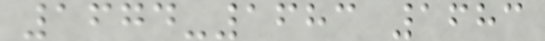1674-1683 1683
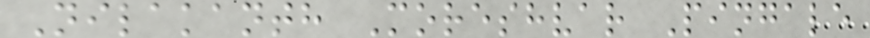Nilakanth Moreshvar Pingale
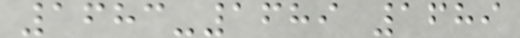1683-1689 1689
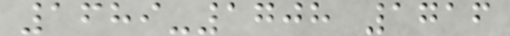1689-1708 1716
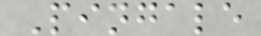Pingale
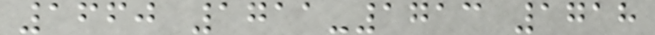1660 1711-1713 1718
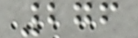276
